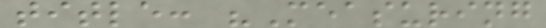title: "Measuring
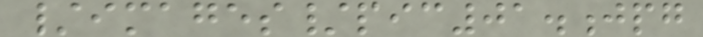/images/pic01.jpg
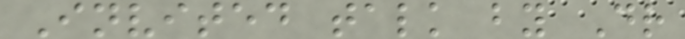Invited talk by Dr
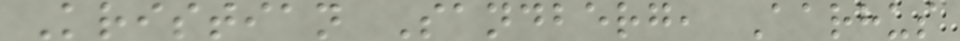Kristian Sandberg, Aarhus
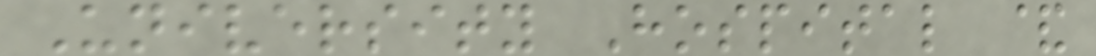University Hospital &
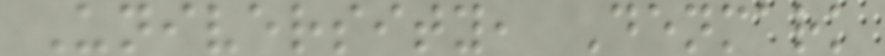University, Denmark
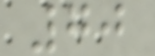70
